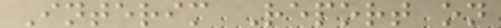Interim Report on
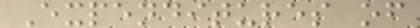Expenditures of
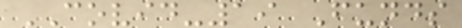COVID-19 Funds
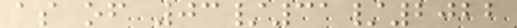as of 03/31/2022
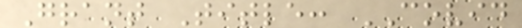Grant Title: COVID
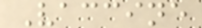Vaccine
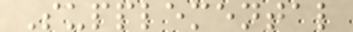Supplemental
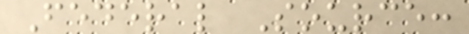Federal Source:
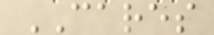CARES
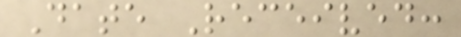Date Received:
